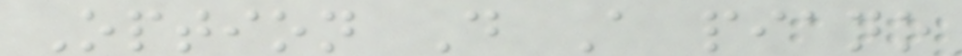Option D A piano
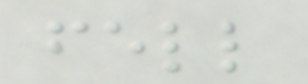fell
